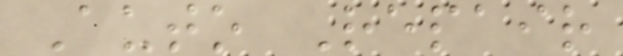Auto Repair
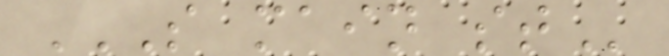S MAIN ST
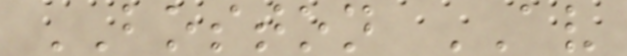BOSTON AV
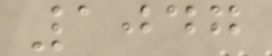1047
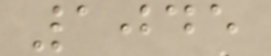1045
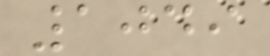1049
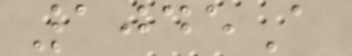1045A
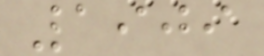1909
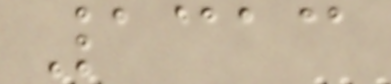1313
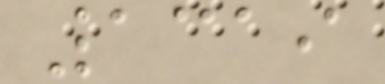1319
